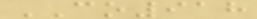CO918
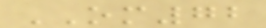OM72
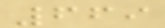669
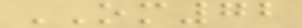OM72
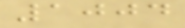1004
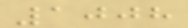1008
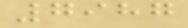7987
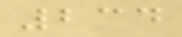234
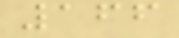166
